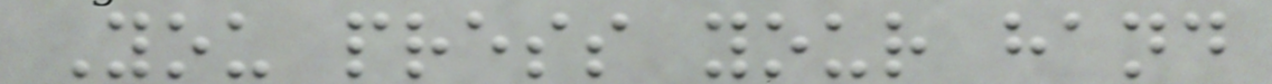You press your hand
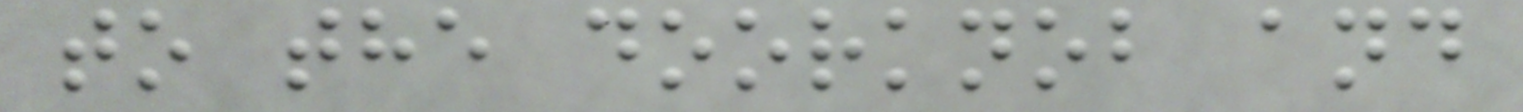to the doorknob and
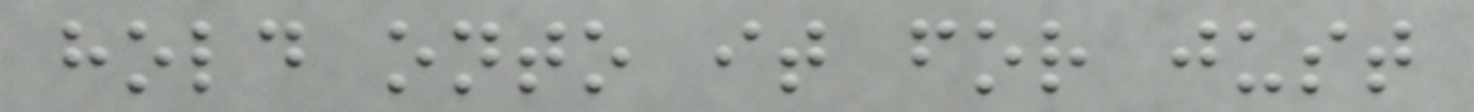hold onto it for just
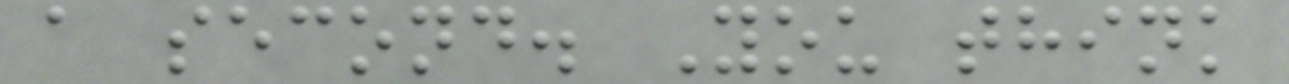a second. You think
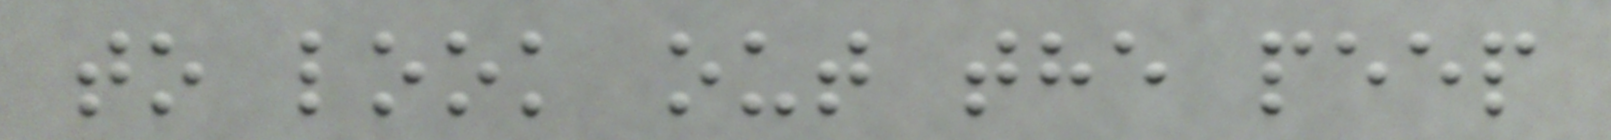to look out the peep
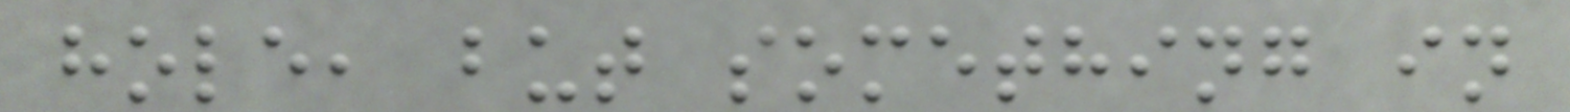hole, but something in
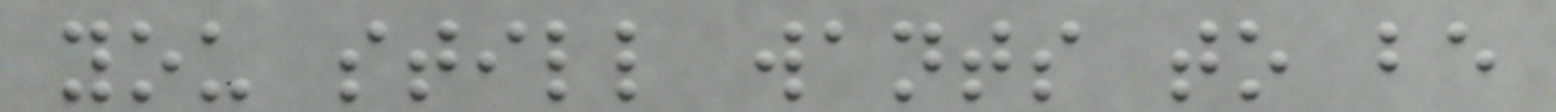you still wants to be
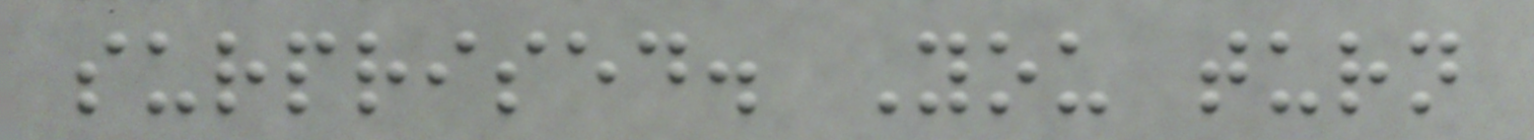surprised. You turn
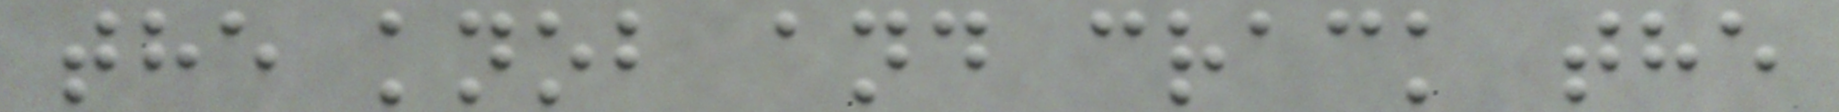the knob and crack the
